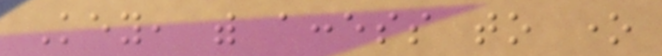Key, with access to one
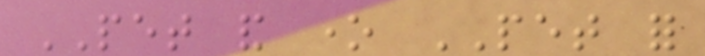PET and one PET for
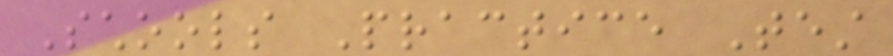Schools Practice Test
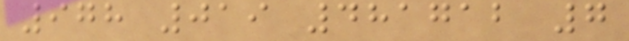978 019 481712 7
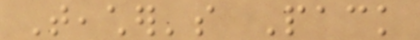Teacher's Pack
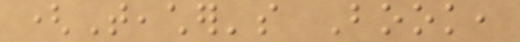(Teacher's Book,
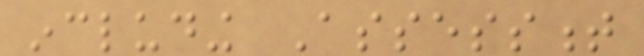including Assessment
